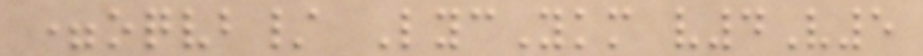=oqvb/ LycYkm v4V5
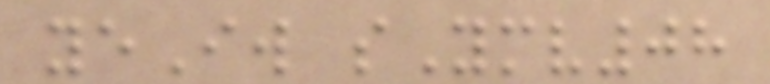yeIw sYmv08
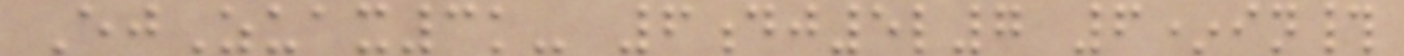EjZuax3k- 6dj5l7 6*in#
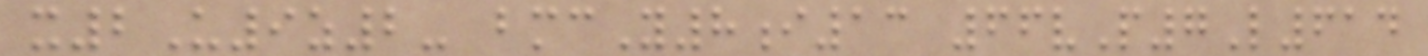x2U9z2- bmcY8i13 66vP7L614
